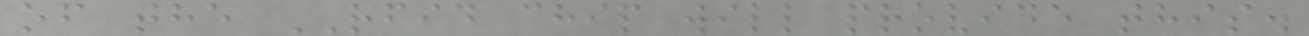of the RFID chip will provide this.
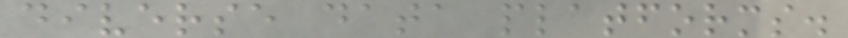diverse data platforms.
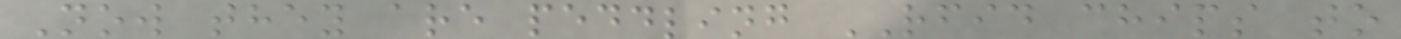Now they are peddling RFID chips to
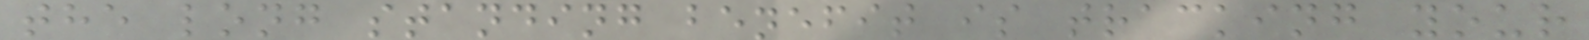the long standing benefit is tracking your
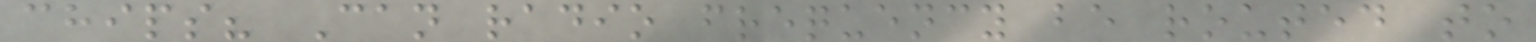chips? Can radio frequency be routed to
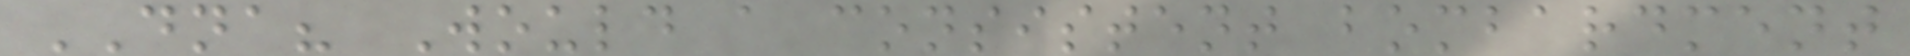DNA? Would a consistent bombardment
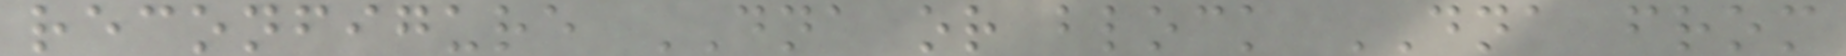reconfigure DNA or block DNA from
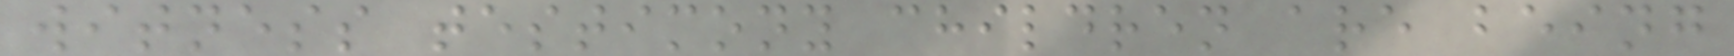witness testimony children are being
